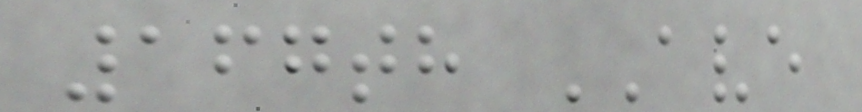167th AVE
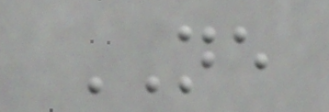NE
